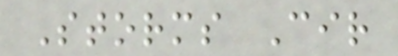Storms Cir
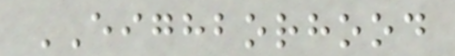EIGHBORHOOD
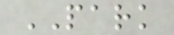PARK
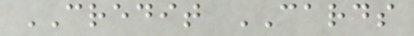CREDIT CARDS
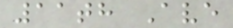11th Ave
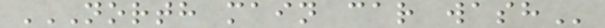NORTH MAIN CAR WASH
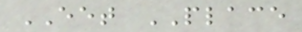EET PLACE
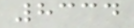8334
